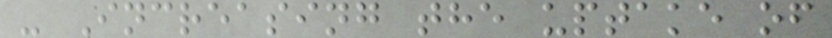- Increasing the uptake of
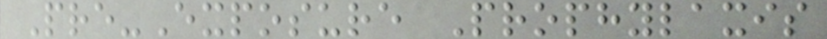Pre-Exposure Prophylaxis
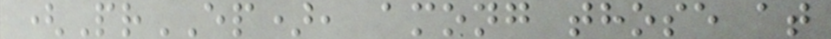(PrEP), among those at
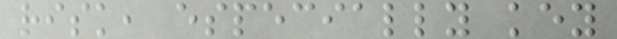risk, especially key
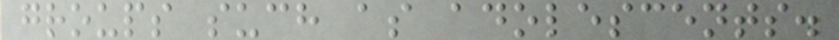groups such as adolescents.
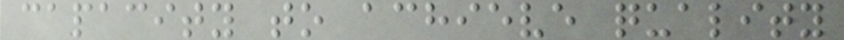capacity to achieve quality
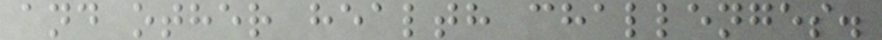and other health challenges.
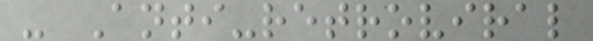- Anti-retroviral
